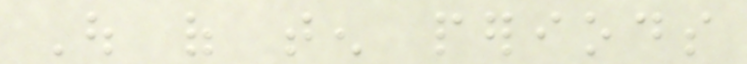Out of ten periods
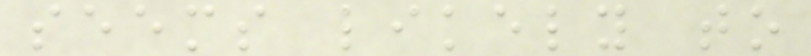seems likely to
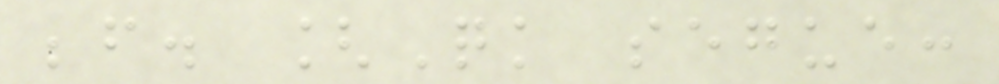before. [Quick segue:
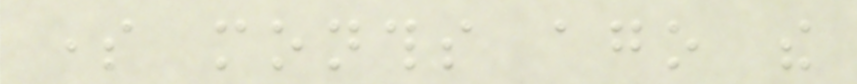some months ago the
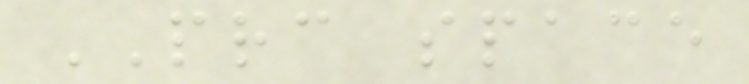PRC space
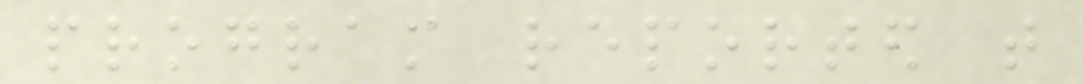program reported that
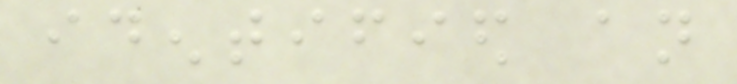identified an
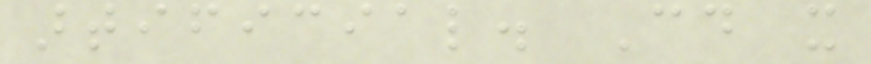artificial. Could it
